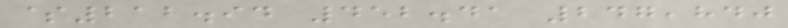$212.94 452.41 247,840
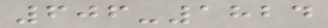606-1824
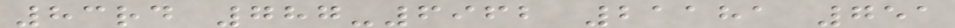83rd 787-6962 21181 751
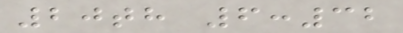20th 6:32
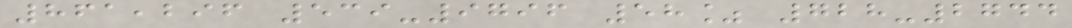861,296 539-9796 58% 728-2744
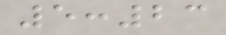5:23
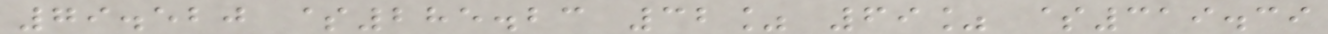79.520 $285.23 32% 69% $319.39
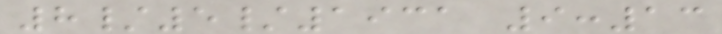8/5/1931 9:13
